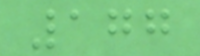177
